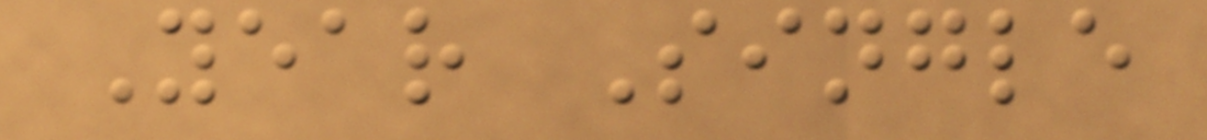Year Single
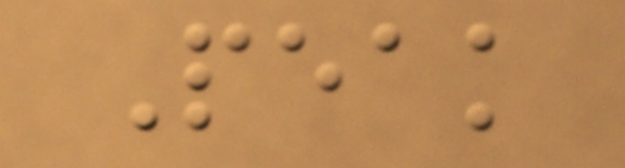Peak
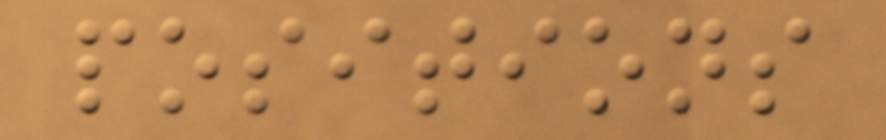positions
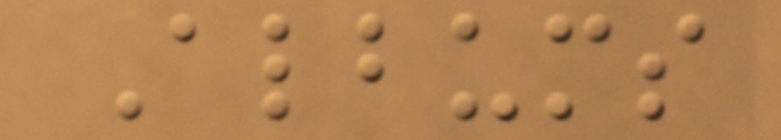Albums
